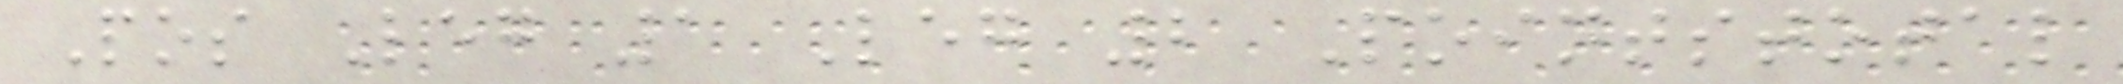Pos Leg 1 Leg 2 Pointstotal
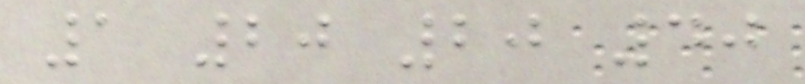1 20 20 40
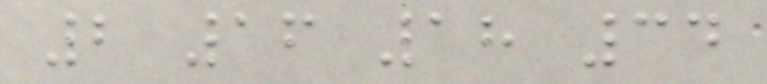2 16 18 34
